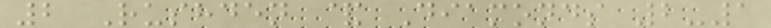2 Rushden & Diamonds 2-1
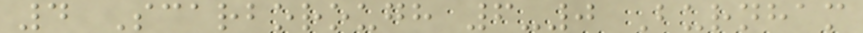4 Scarborough 6-0 Burnham
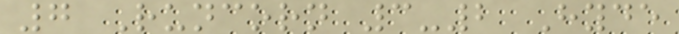7 Runcorn 3-2 Hyde
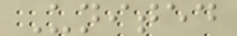United
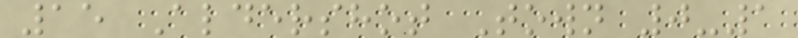15 Aldershot Town 0-1
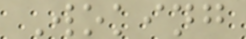Woking
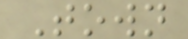Town
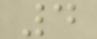4
